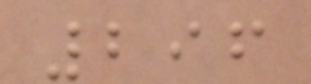296
